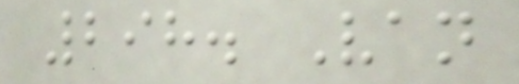298. Van
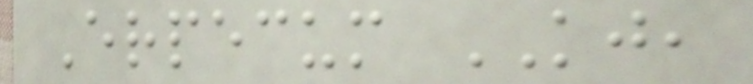Erpecum KJ,
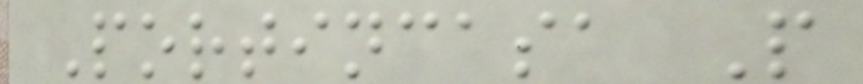Portincasa P
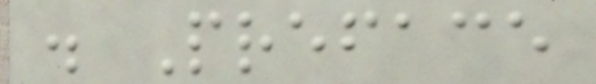. Preface
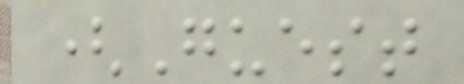(Guest
